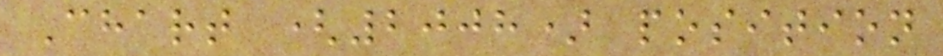Chart (2008) position
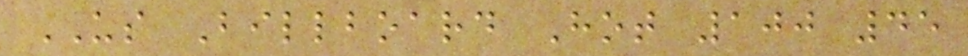US Billboard Hot 100 45
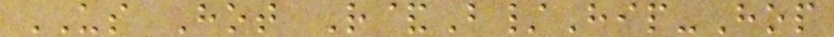US Hot R&B/Hip-Hop
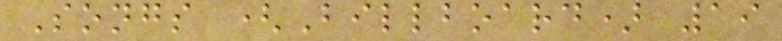Songs (Billboard) 19
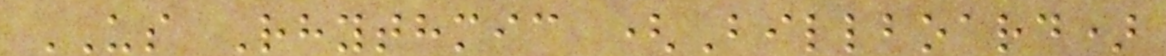US Rhythmic (Billboard)
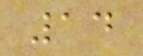14
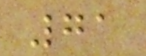71
